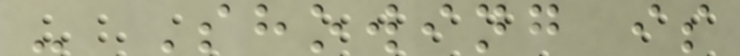- Showing is
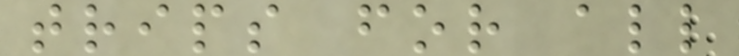trips for all
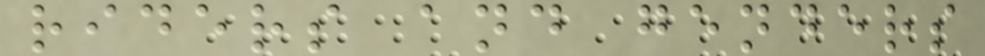riders and genders
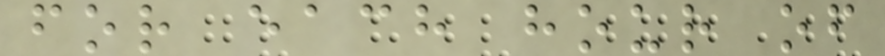for each hour of
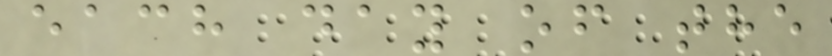each day of the
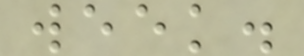week.
